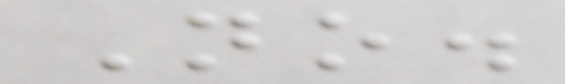No.
